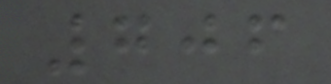706
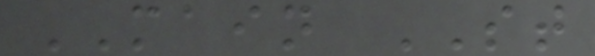MAIN ST
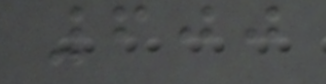600
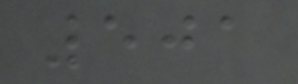501
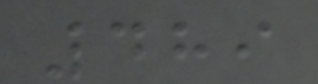489
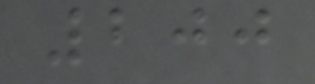200
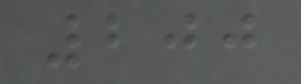200
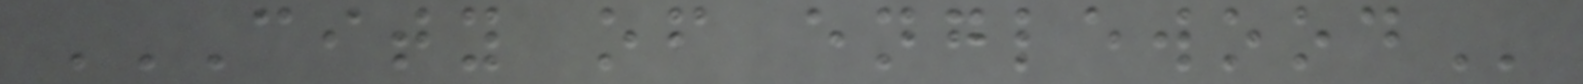CITY OF ENGLEWOOD
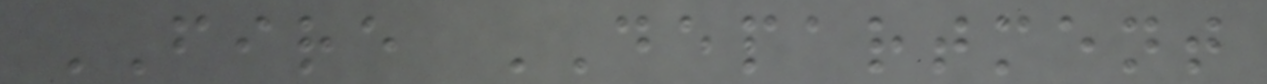FIRE DEPARTMENT
